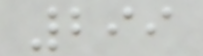299
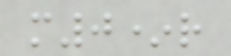m0*r
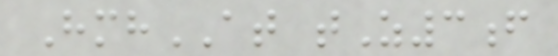HmhAT tZ3f
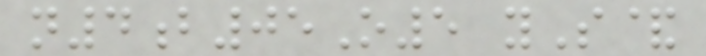n4b05O5 yS&
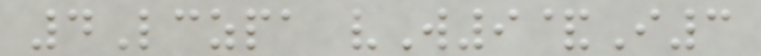4Lczpa vW9&I3
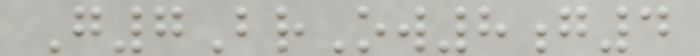G7BrOw8g4
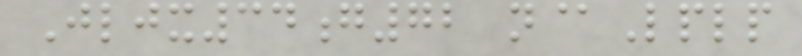Jljx34g72 n@Lplp
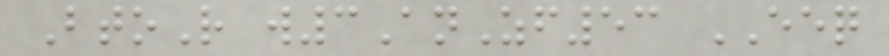BtoR w3AnZf53 EEQ
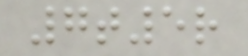7t5r
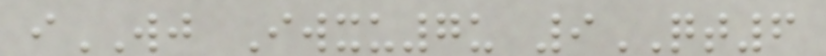iWJ Iwxu7u 9QT6
